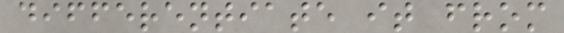differentiate it from
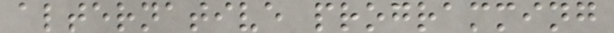alternative programming
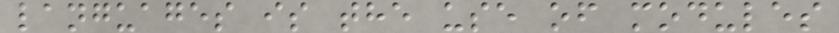languages is the use of modules
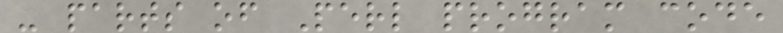- parts of Perl program code
